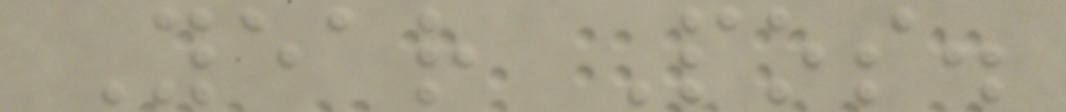Year Pos.
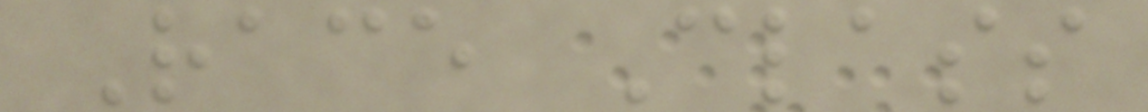Race Class
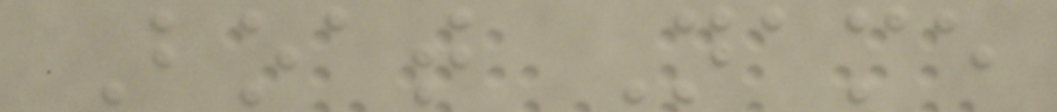Boat Name
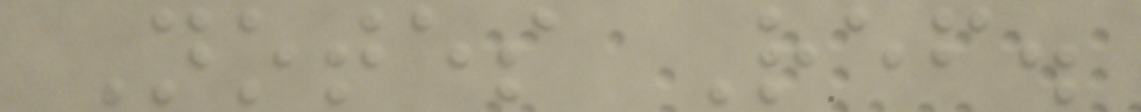Notes Ref.
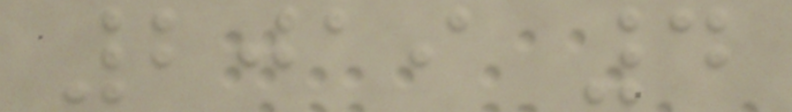2019 4
